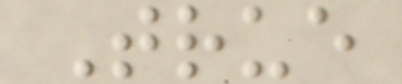True
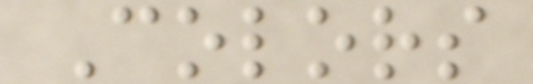Colors
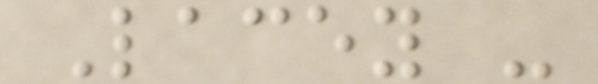Lacey -
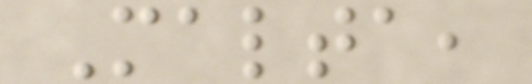Malta,
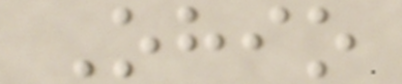Ohio
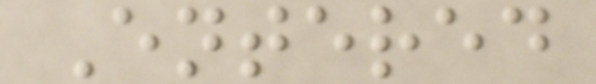Entered
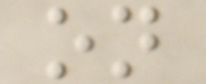on
